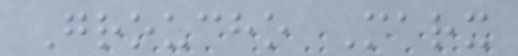Groucho Marx
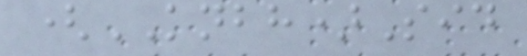(KNBH)Sid
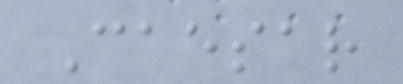Caesar
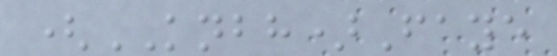(KNBH)Faye
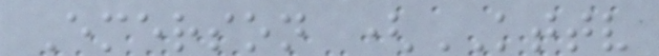Emerson (KTTV
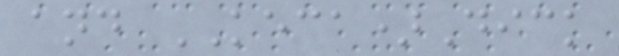and KECA)Dick
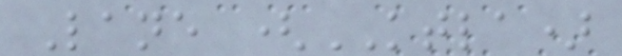Lane (KTLA)
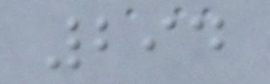294
